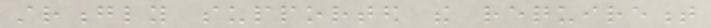strongly supported the requirement
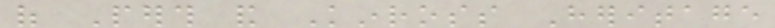of Perth and Kinross Heritage
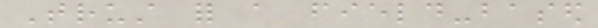Trust for a field-based
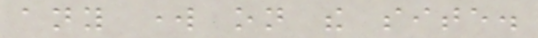any work on the site.
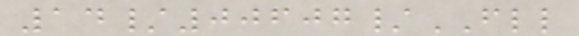14/00607/FLL
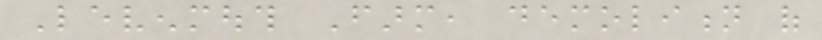Levenmouth Farm, demolition of
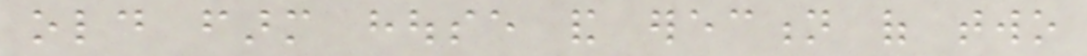old farm house and erection of two
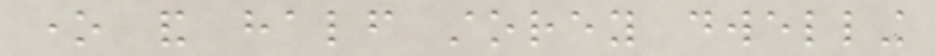one and half storey dwelling
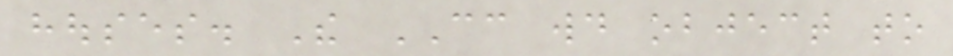houses. The CC would object to
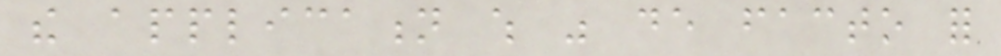the application which was de facto for
